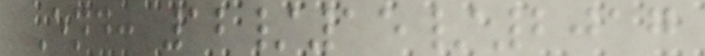End: 12/15/2017
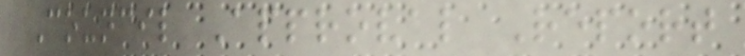Council Approval Report
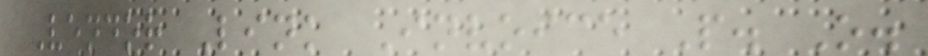Vendor Link Invoice P. O.
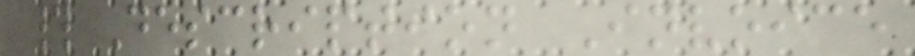# Description Invoice
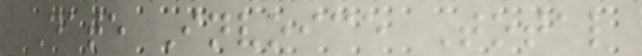Date Invoice Total
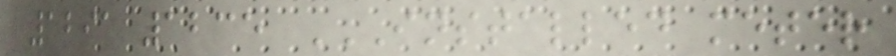1291 1235 INSTALLED METER
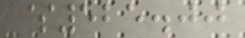$525.00
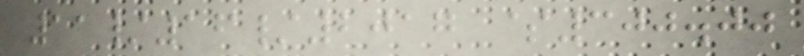11/16/2017 $300.00
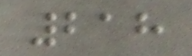218
